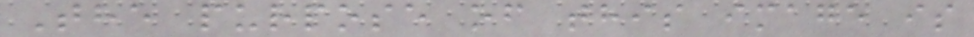The purpose of this image is
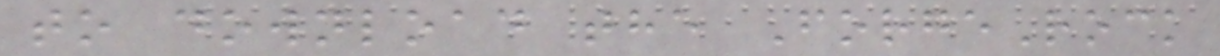to download the ForgeRock
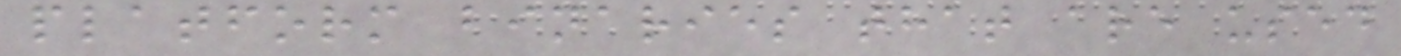platform binaries that are used
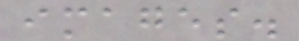images.
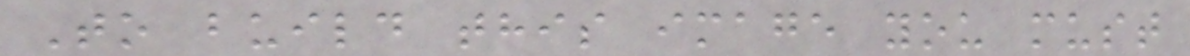To build this image you must
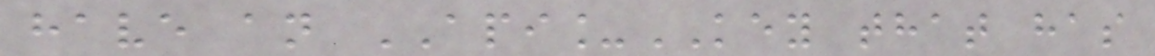have an API_KEY that has
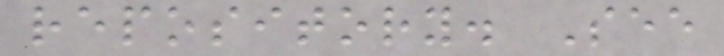repository. See
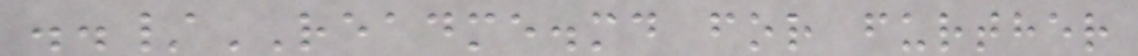../README.md for further
